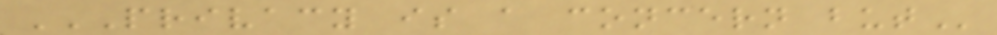PRIVACY IS A CONCERN BUT
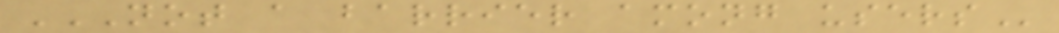NOT A BARRIER AMONG USERS
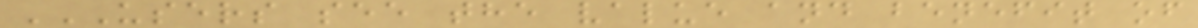USERS SEE THE VALUE AND BENEFIT OF
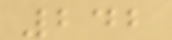242
